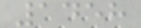1458
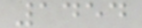1454
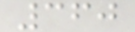360
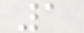1
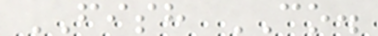FISH CO.
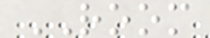ROOM
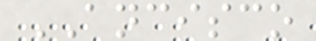ANCISCO
